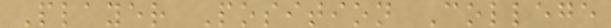Player Position College
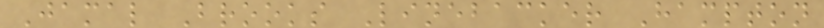Jamal Brooks Linebacker Hampton
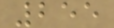255
